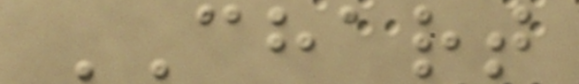CHART
